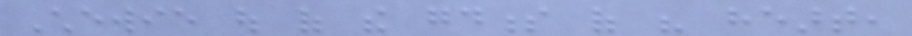Chewie out of the goodness of his heart,
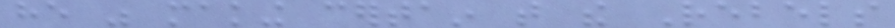he was making certain that the Rebels
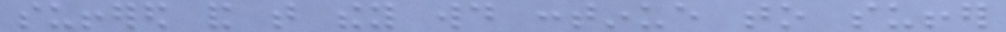suffered and that they would continue to suffer
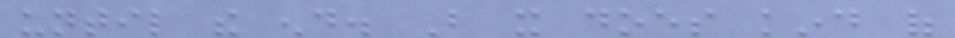until the end. But it does kind of
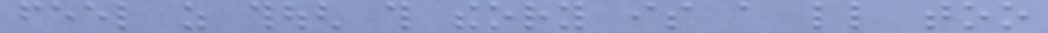feel as though this theory is a little too
